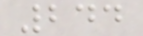244
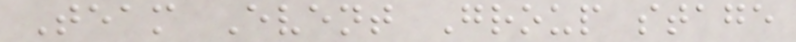Team Event Group stage
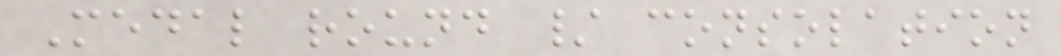Medal round / consolation
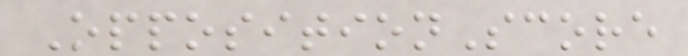OppositionScore
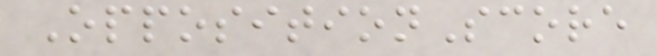OppositionScore
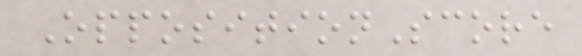OppositionScore
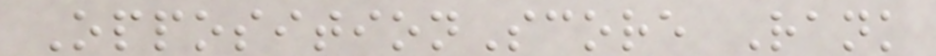OppositionScore Rank
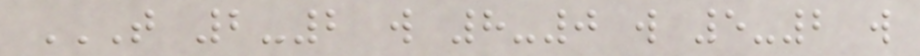T 2-2 W 8-0 W 5-2 W
